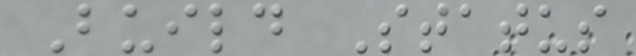Build Status
